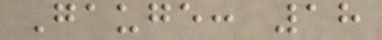Gauge: 18
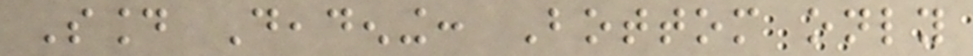Sound Deadening: Bottom only
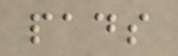pads
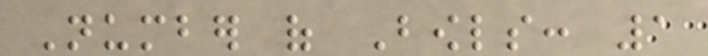Number of Bowls: 1
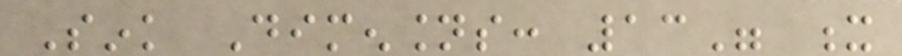Sink Dimensions: 13" x
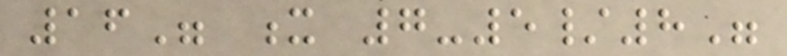16" x 7-5/8"
